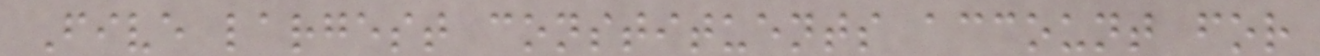Five largest constituents account for
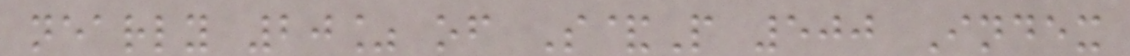nearly 20% of S&P 500 Index
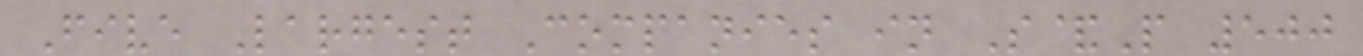Five Largest Companies in S&P 500
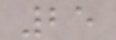25
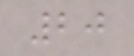20
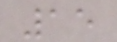15
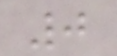0
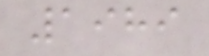1989
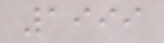1999
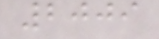2009
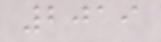2019
